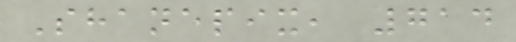Shanepix, 714
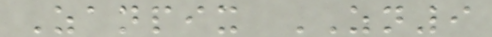Zanpix ZN9
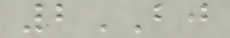2BJ
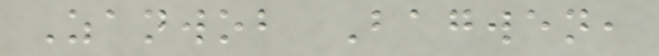Zanwob Bagwen,
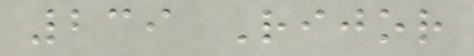239 Rijor
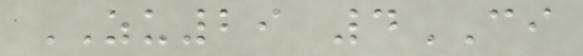ZU29 4CI
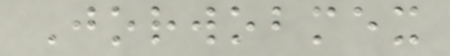Jorwobmex
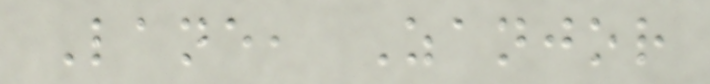Lane, Zanjor
